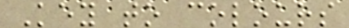Key to colours
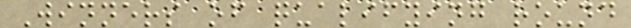Winners of qualifying round
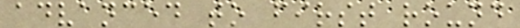advanced to first round
